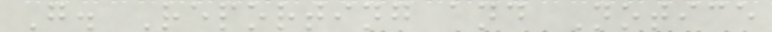G. Reporting and Notice
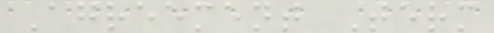Agreement Term
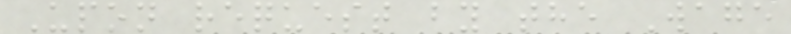Upon request by the Wage
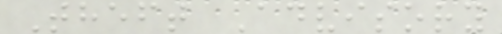Theft Advisory
